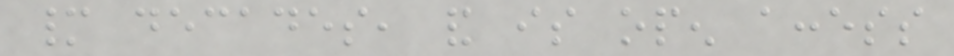many decades, and is open access
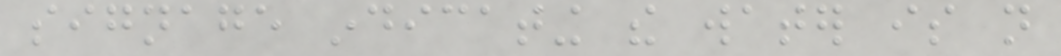signage indicating the water is not
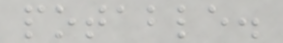potable.
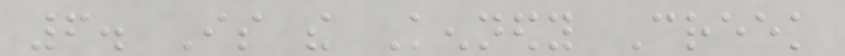6. Is the Kennedy Creek
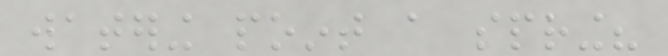watering point a spring?
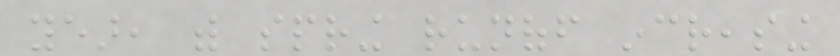year, with spring runoff increasing
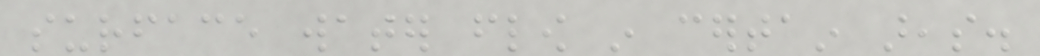surface water flow in certain areas.
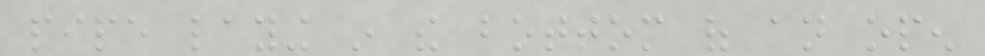pipe laying in the bottom of an open
